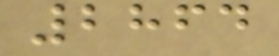2864
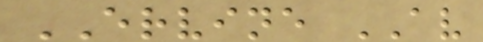ERVINE AV
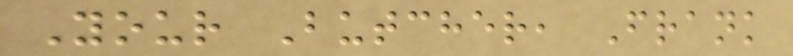Your Butcher, Frank
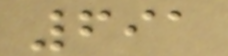691
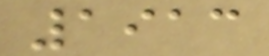1913
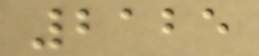2125
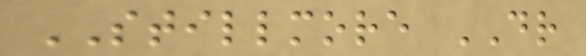STILLMORE DR
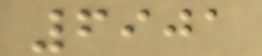6901
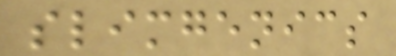slimgenics
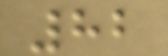82
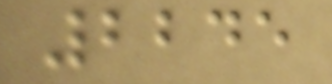2245
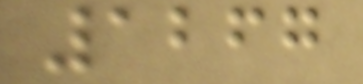1267
